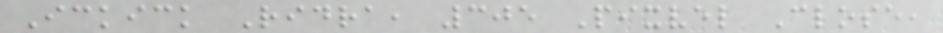Ickick Ridra, 305 Pixvel Close,
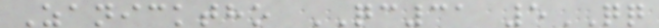Zanicktho QC31 5QQ
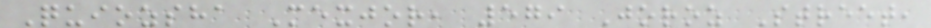Quiozsha Mexjor, 579 Joroz Street,
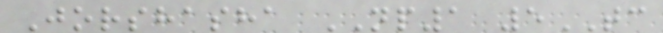Jorshasha NP1 5TC
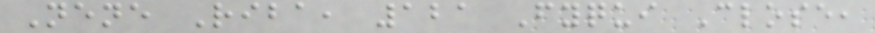Nene Riba, 121 Fyqui Close,
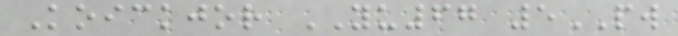Koickjor YU67 5PW
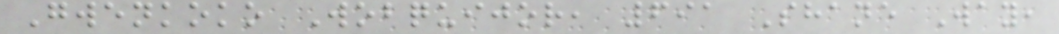Gwenkoko Wobquijor, 691 Shane Way,
